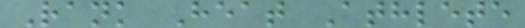Rank Heat Athlete
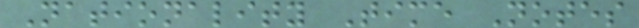Nationality Time Notes
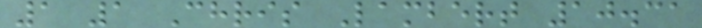1 1 Chris Lambert 10.31
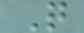Q
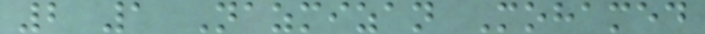2 1 Nazmizan Mohamed
